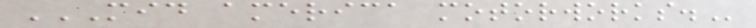MID AMERICA MOTORWORKS.
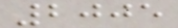2005
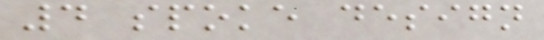4 spoke design
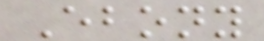Ebony
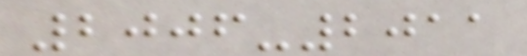2006-2011
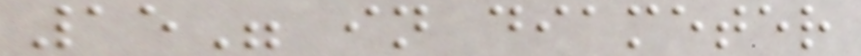15" in diameter
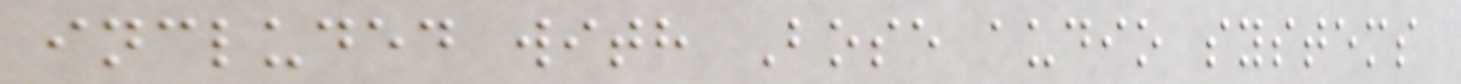included with Bose audio systems
